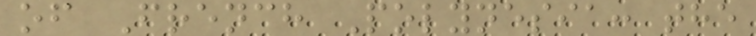of French Polynesia: the
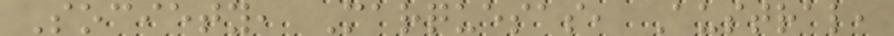Society, Marquesas, Austral,
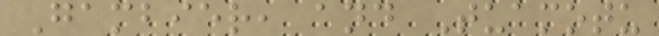Gambier, and Tuamotu
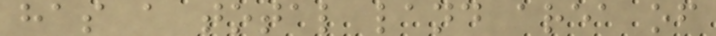has a total land area of
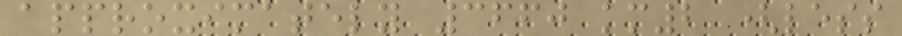approximately 3660 km2 (less
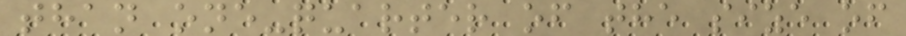than one-quarter of the size of
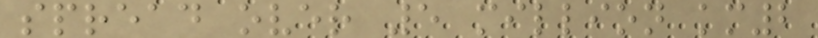spread over 5 million km2
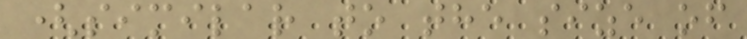(similar to the size of
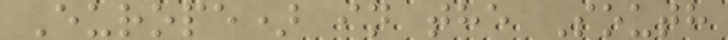Europe) in the South
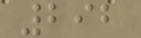292
